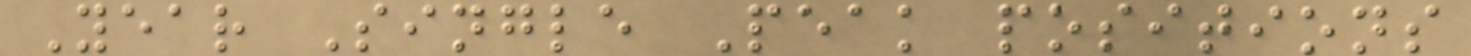Year Single Peak positions
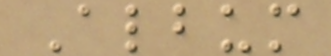Album
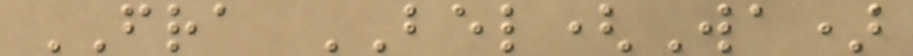FRA BEL(Wa)
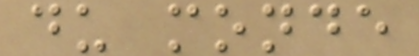du monde
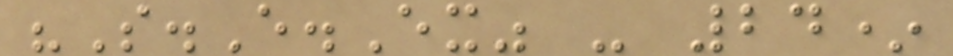"S.E.Ex" - 24*
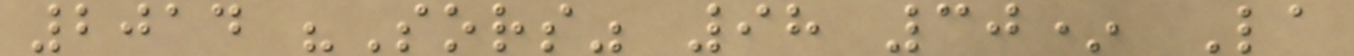2014 "Sors" 98 30* La
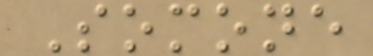Somone
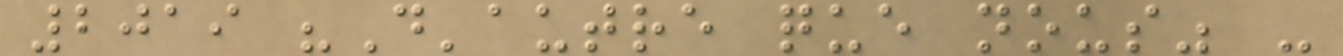2019 "D'autre que nous" -
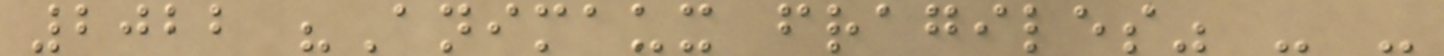2022 "Animaux fragiles" - -
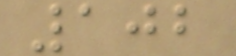102
